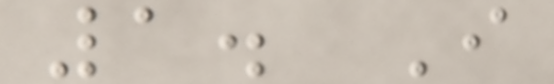1. I
